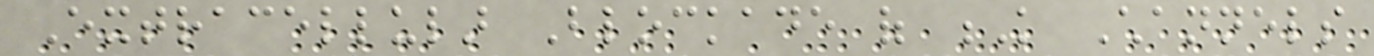Extracellular Blockade of K Channels
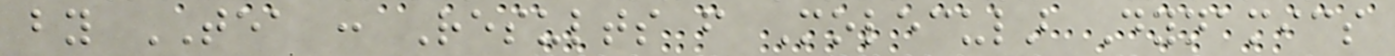by TEA : Results from Molecular Dynamics
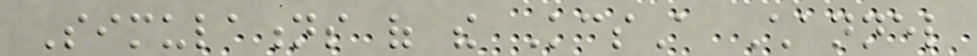Simulations of the KcsA Channel
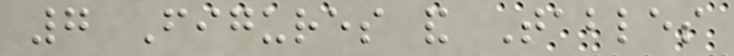7 Figures and Tables
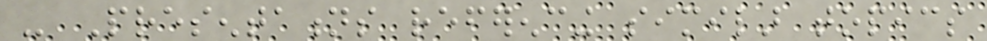- Presentations referencing similar topics
